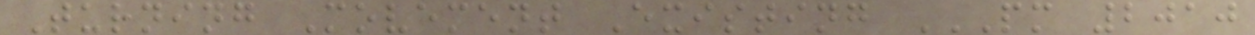Turning Movement Existing PM 2010
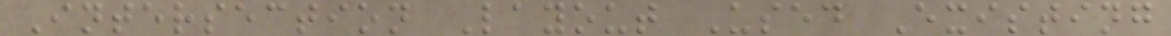Intersection Layout Used Existing
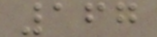167
